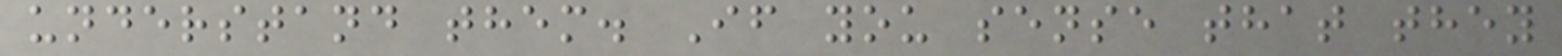understand them. If you sense that they
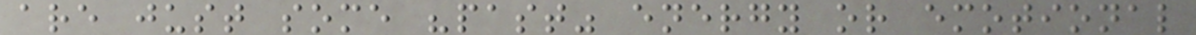are just some "past" energy or emotional
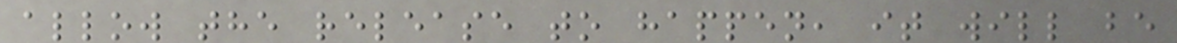allow the release to happen, it will be
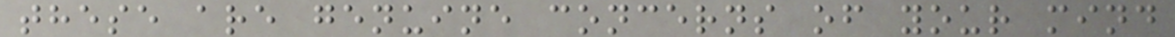these are genuine concerns of your mind
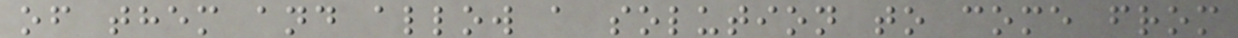of them and allow a solution to come from
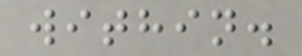within.
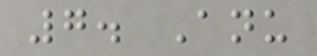7. Anu
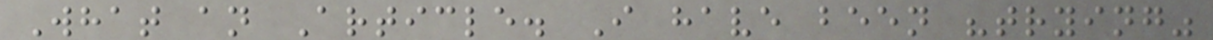What an Article. I have been "trying"
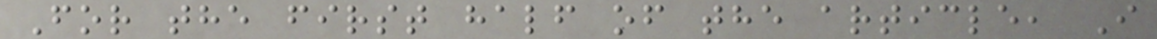For the first half of the article, I
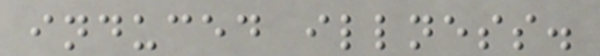induced illness.
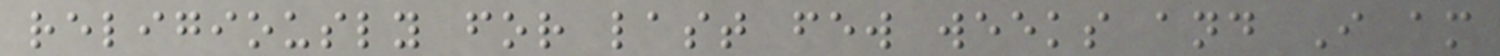religiously for last few weeks and I am
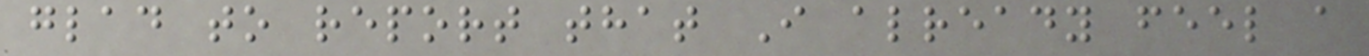glad to report that I already feel a
